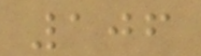106
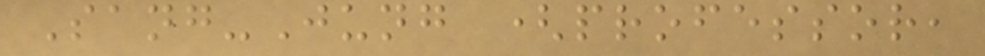Sang-Jung (professor,
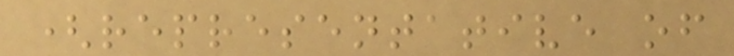(representative of
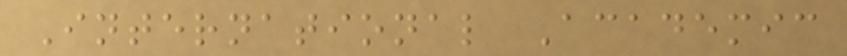International Academic
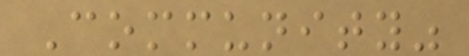Community"
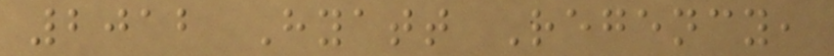2012 Hyatt Regency,
